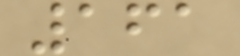161
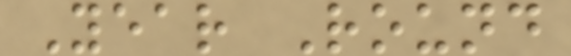Year Round
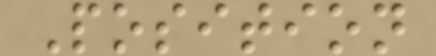Position
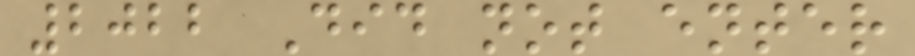2022 Did not enter
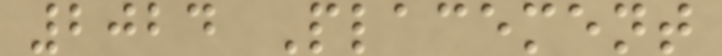2024 Placement
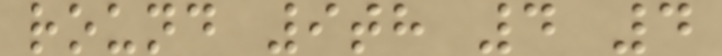round 9th 4 4
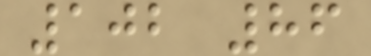102 86
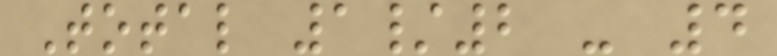Total 1/2 - 4
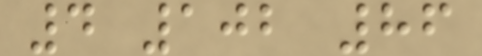4 102 86
